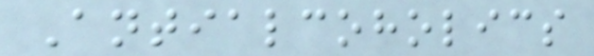Antialcoholics
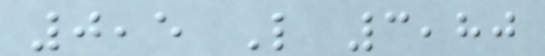0,5 L 3,80
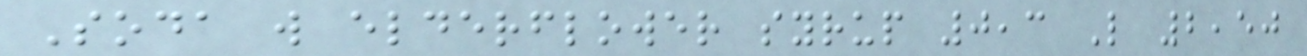Soda w elderflower syrup 0,3 L 2,50
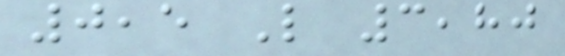0,5 L 3,80
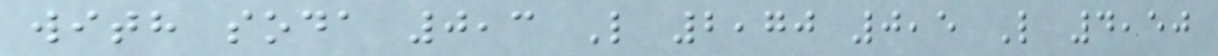with soda 0,3 L 2,70 0,5 L 4,50
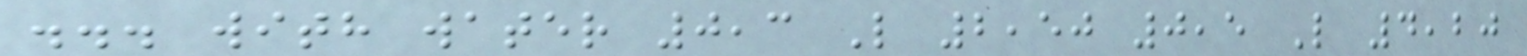... with water 0,3 L 2,50 0,5 L 4,20
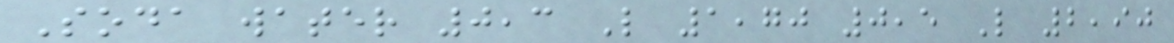Soda water 0,3 L 1,70 0,5 L 2,90
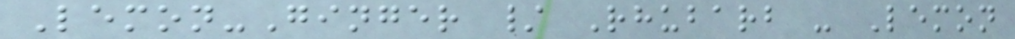Lemon-Ginger / Rhubarb - Lemon
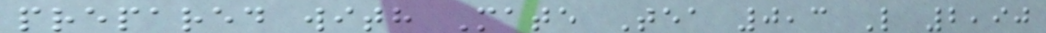prepared with Mate Tea 0,3 L 2,90
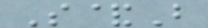S&B
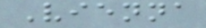Vienna
